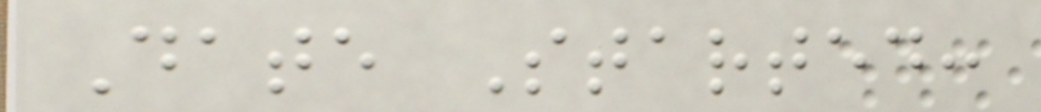Date Started:
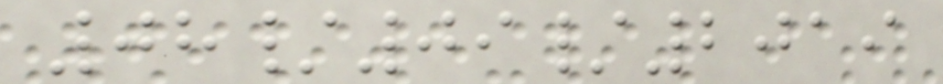08/09/2019
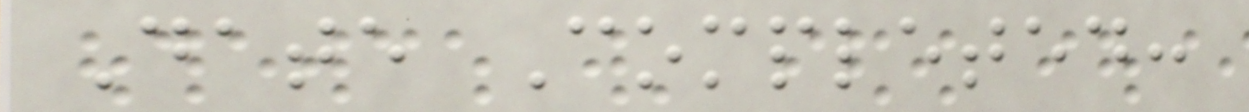Date Completed:
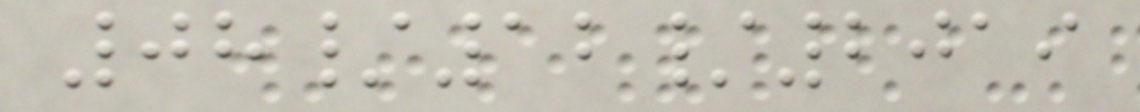08/12/2019
